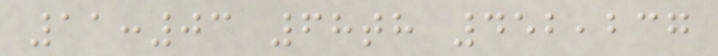11:03 68th 452,237
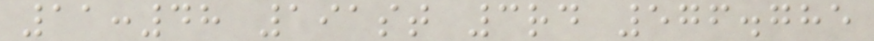11:48 191st 3rd 576.785
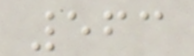563
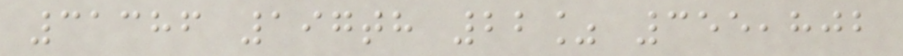31386 197th 22% 355,802
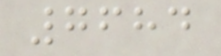7684
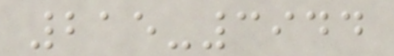215-3944
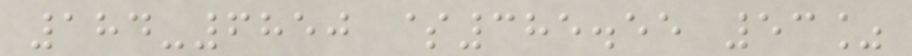184-6850 $385.55 53%
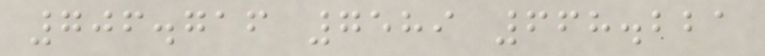706.716 7589 668.221
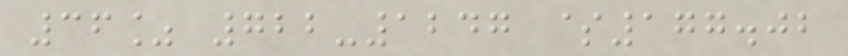36% 722-1247 $177.02
